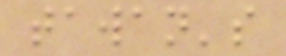tawan's
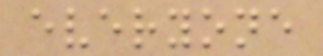everyone
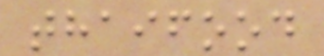thaifood
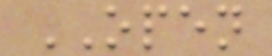OPEN
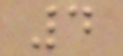4
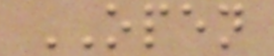OPEN
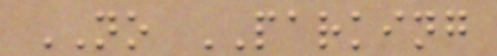NO PARKING
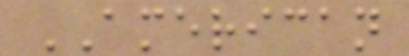AMERICAN
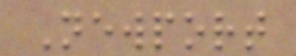Newport
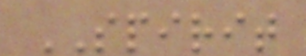SPIRIT
